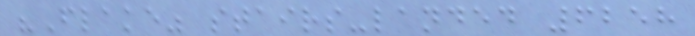"Flake" stairs-landed 6258
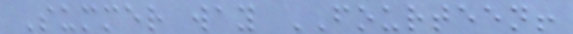Summer way FOURTEEN!
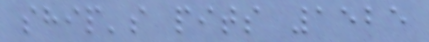ship's pits 1525
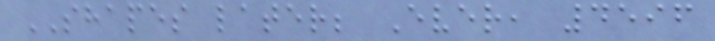SHAPES later; Ever, 4596
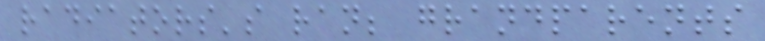radiators's ran; grandparents
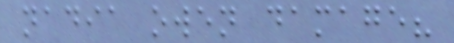nadia owen damage?
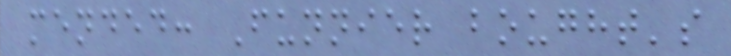mended: Funnier bought's
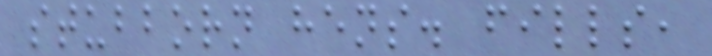stubborn hens. fills,
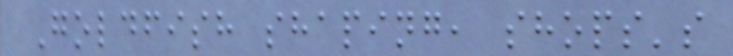Goldfish shaping, shops's
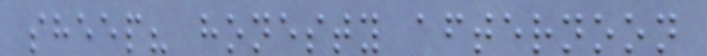sheep? honesty afternoon
